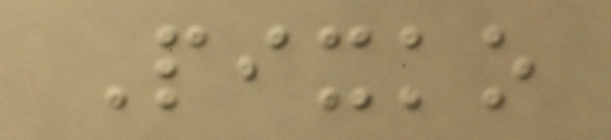Pixko
